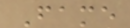Fame
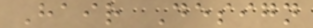Hair Design
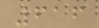616
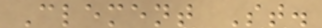Clement St.
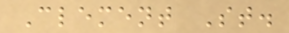Clement St.
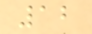12
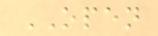OPEN
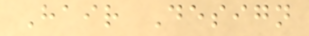Hair Design
